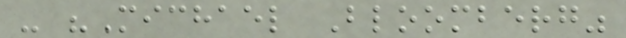- "Michael Bloomberg"
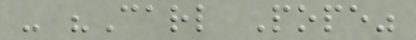- "Carl Pope"
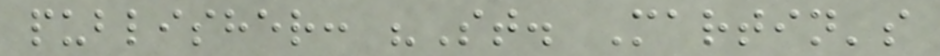publisher: "St. Martin's
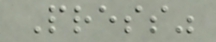Press"
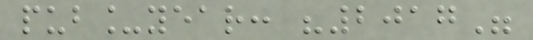pub_year: "2017"
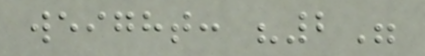weight: "2"
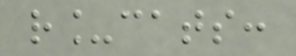r_cats:
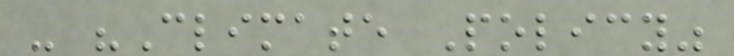- "Climate Policy"
